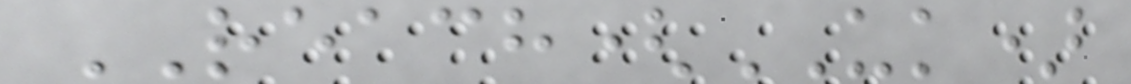REACH(UK)
